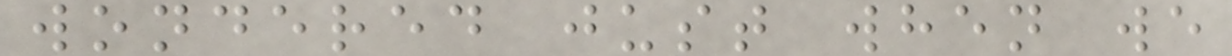wondered just when we
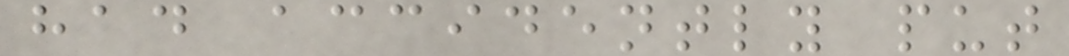had accidently put
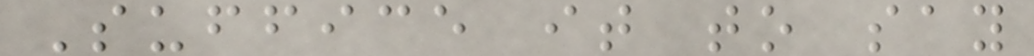Suffice it to say
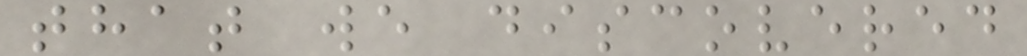that we discovered
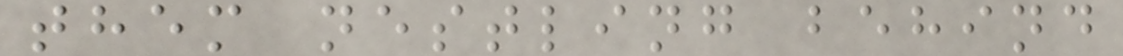them nestling behind
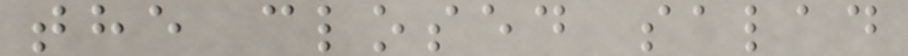the closed salad
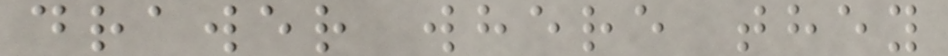drawer where they
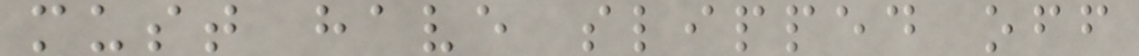must have slipped off
